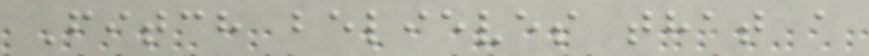Fitch believes that a
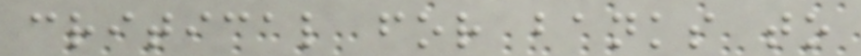critical for banks to
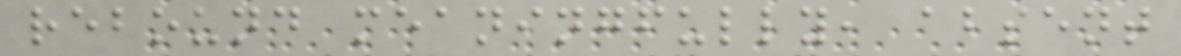rebound meaningfully, absent
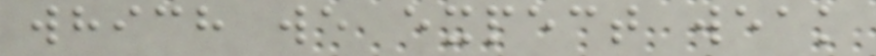which we expect weak
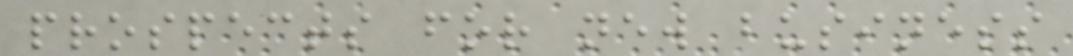prospects for new business
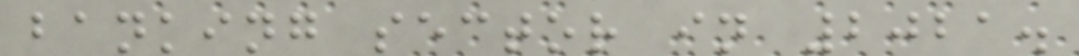banking sector in 2021.
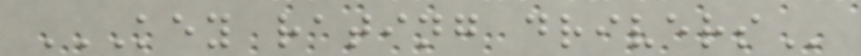KEY RATING DRIVERS
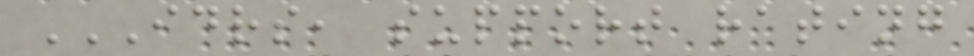IDRS, SUPPORT RATING
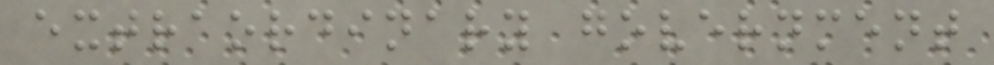extraordinary government
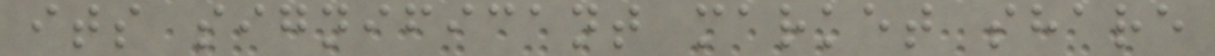its significant market share
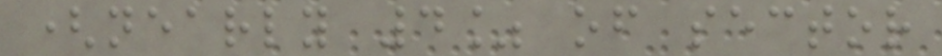(nearly 4% of sector
